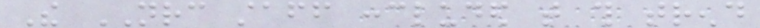The NRC staff concluded that this trend
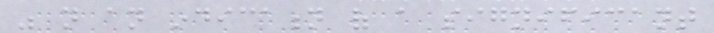was not an indication of a significant
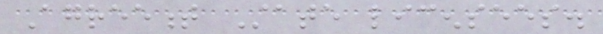Agreement State licensees.
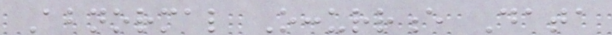Abnormal Occurrence Data
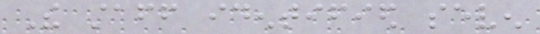The staff identified seven
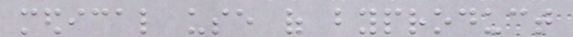medical use of byproduct
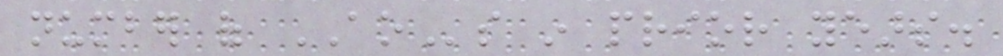number of AOs in prior years.
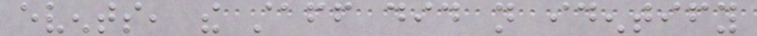events, the staff did not identify
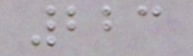223
